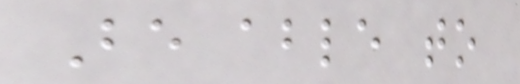Be able to
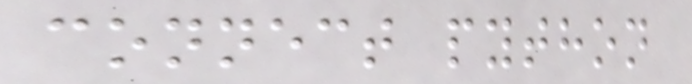connect python
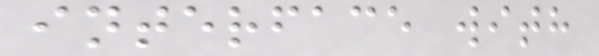interface with
